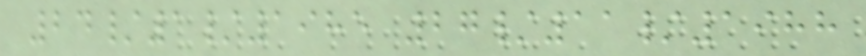24/1/1985 27/11/1988
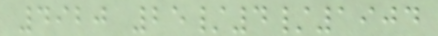4920 25/4/1904
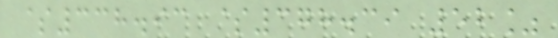$338.93 $378.39 52%
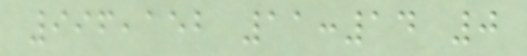996,152 11:14 0
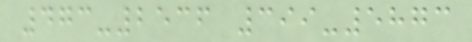473-2536 399-5873
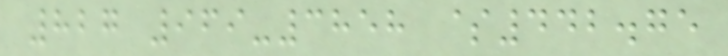827 969-3858 $442.75
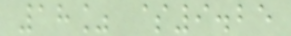18% $9.25
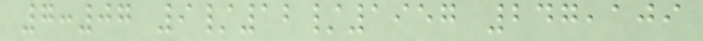7:07 9/12/1957 247,109
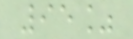95%
